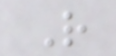R
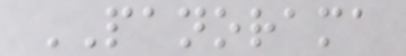PANORAMA
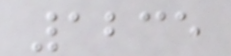1235
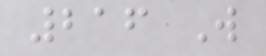216 W
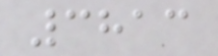3813
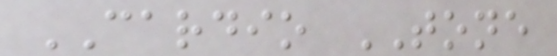CARDIO TONE
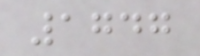1747
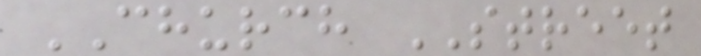CHURCH STREET
